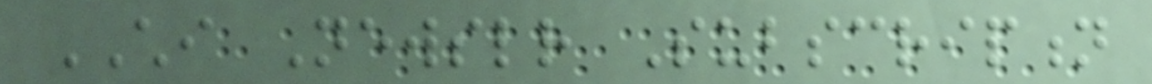CHI Newsletter Subscription
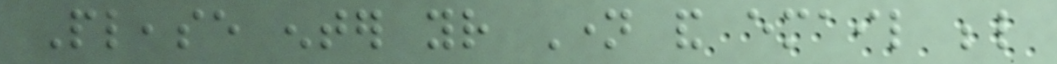Please enter your Name and email below
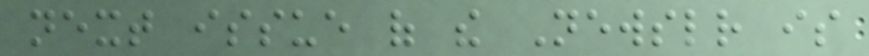next issue of the Newsletter is
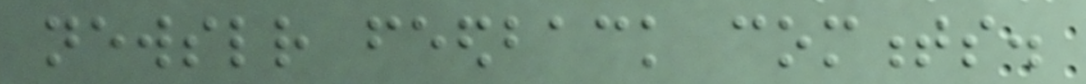newsletter feedback comments.
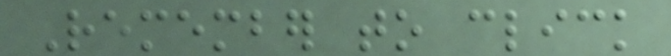Remember to click
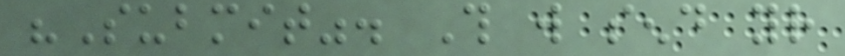"Submit". This will send your
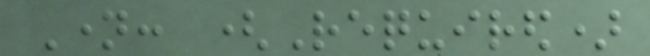Name: (Required)
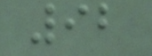92
